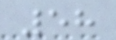58
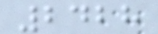2428
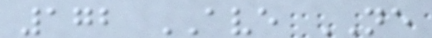172 AVE NE
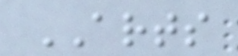ARTS
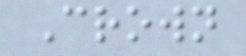Crown
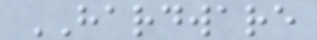HARDWARE
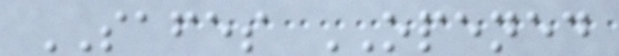SAFES OPENED
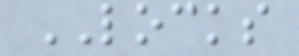LOCKS
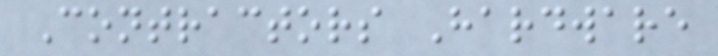Contractors Hardware
